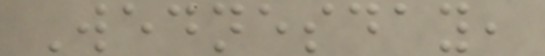Wednesday,
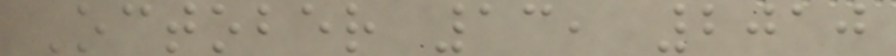October 13, 2010
